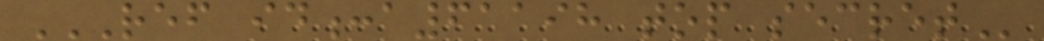REF ID:A61198 TOP SECRET
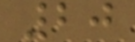20
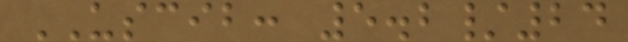USCIB: 5.2/24
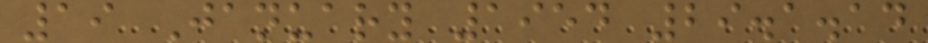19 January 1954 29.1.14
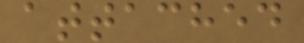attached
